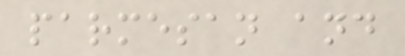parmesan and
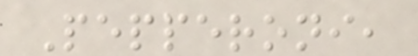Pepperoni,
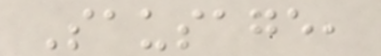Sausage,
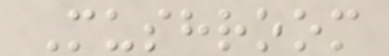Mushroom
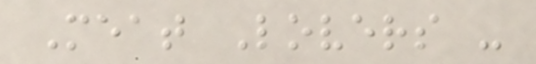Meat Lovers -
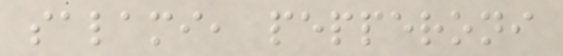salami, pepperoni
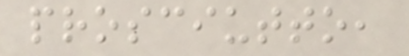prosciutto,
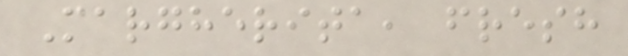Margherita, fresh
